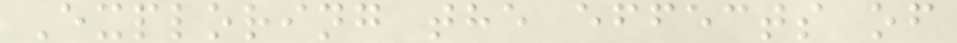Exploring the effects of
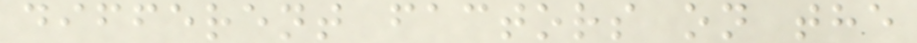different factors on the
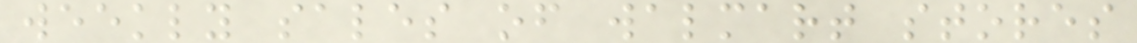weekly sales of walmart stores
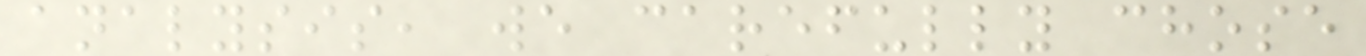analysis, we carefully chose
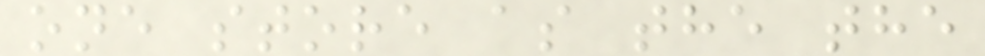one store as the the
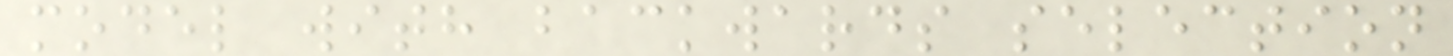model with backwards selection
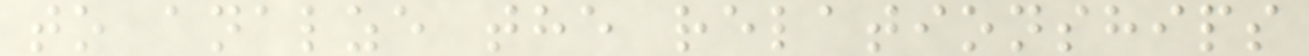to analze the relationships
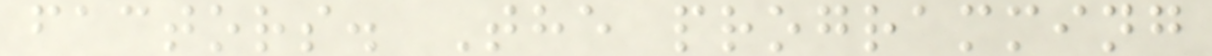factors. The programming
